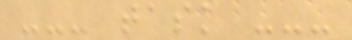--- task ---
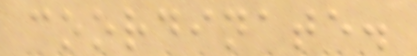coordinate.
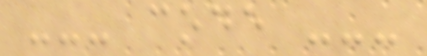--- code ---
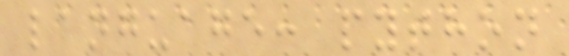language: python
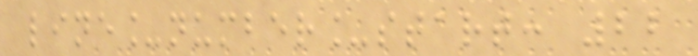line_number_start: 22
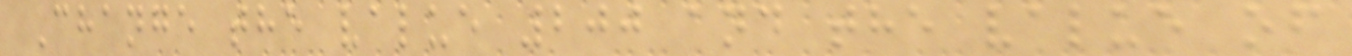Change the value 200 and the value of
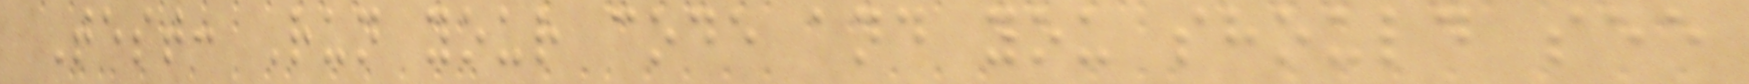Test: Run your code and you should see
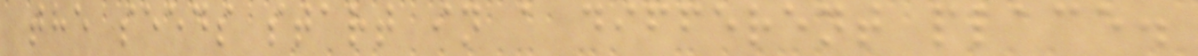the seeds start in a different place.
